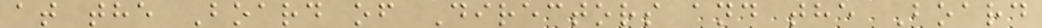at the Board of Directors and the Board
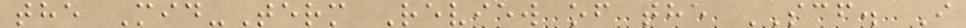the Mid-Term Review of the SCF. I
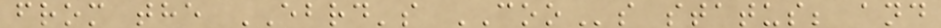from the EBRD's COOs status; and
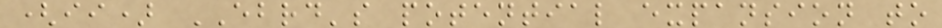(ii) EBRD's potential expansion to
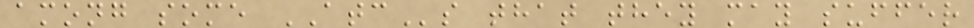among some ATCs that they may suffer
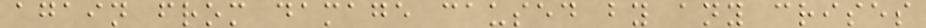again from damage caused by any crises
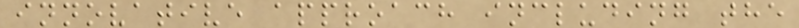innovative approach including the
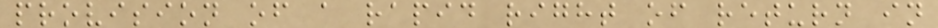provision of a rapid right of return in
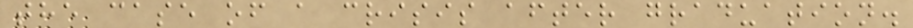the case of a crisis after graduation.
